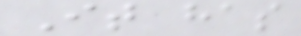It has
